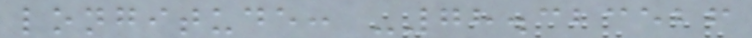longitude: -78.323526
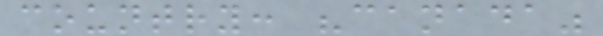country: "canada"
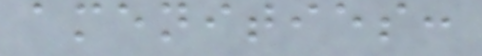amenities:
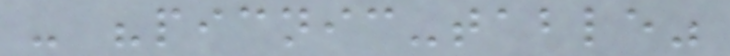- "picnic-table"
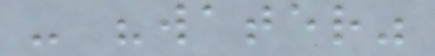- "water"
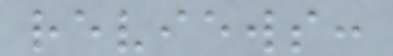reviews:
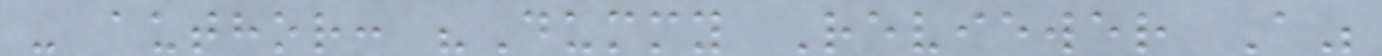- author: "Dummy Reviewer A"
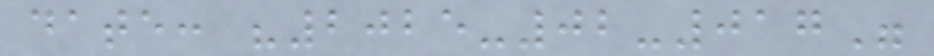date: "2025-02-017"
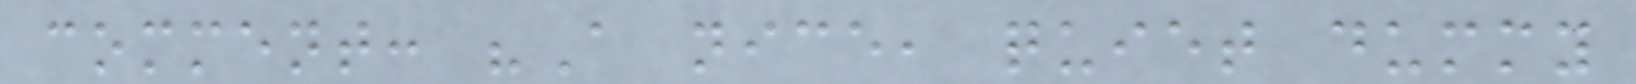comment: "A nice, quiet dummy
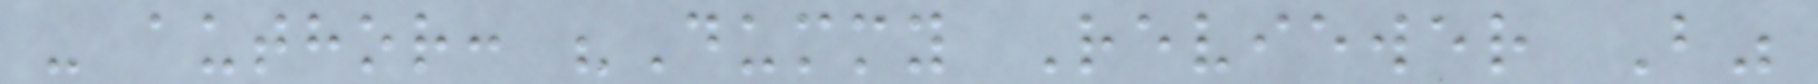- author: "Dummy Reviewer B"
